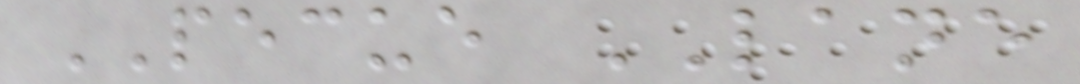PECUE LANE
